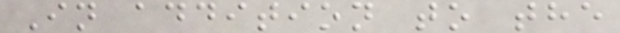In addition to the
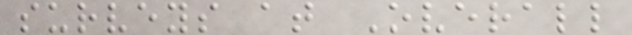surveys at Overall
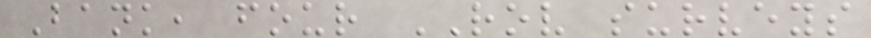Bank, four ROV surveys
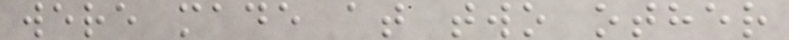were made at two other
